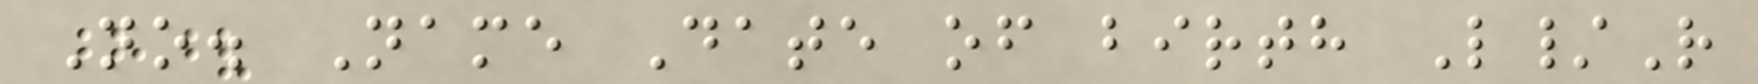No. Name Date of birth L/R
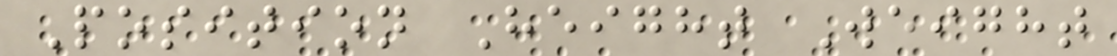Position Height Weight
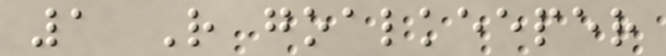1 R goalkeeper
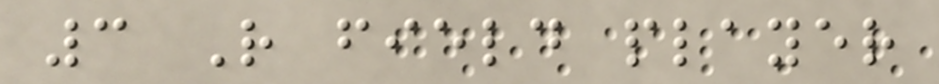3 R field player
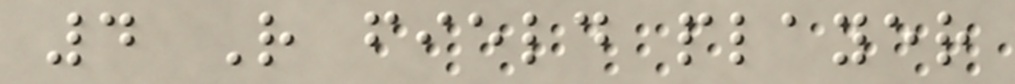4 R field player
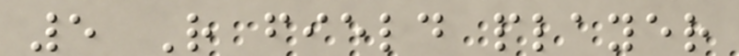5 R field player
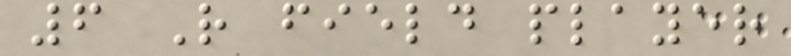6 R field player
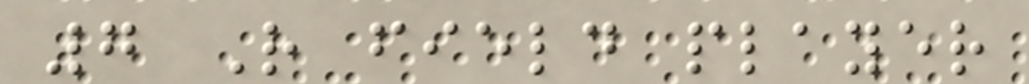7 R field player
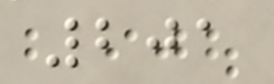201
